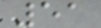51
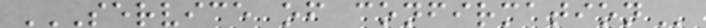SERVICE OF CONFIRMATION
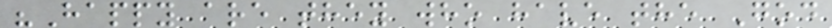"Happy are they who have the God
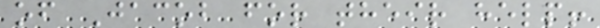of Jacob for their help!
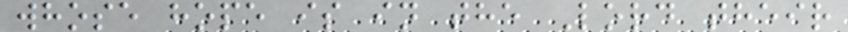whose hope is in the Lord their
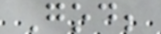God;
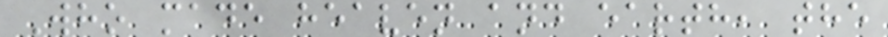Who made heaven and earth, the
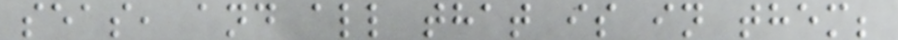seas, and all that is in them;
